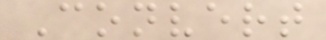Convert
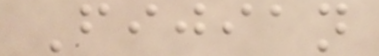Fijian
